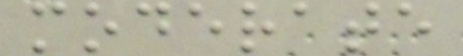moderate
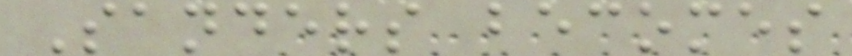Sanders becomes
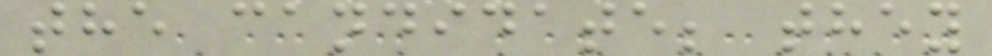the candidate; they
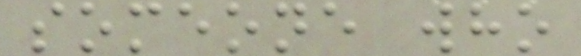someone who
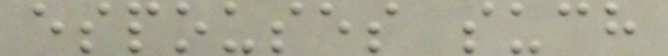espouses such
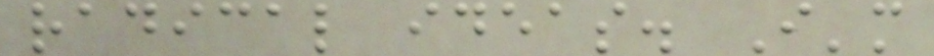radical ideas. I'm
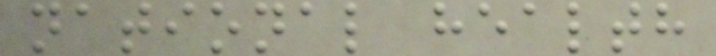national health
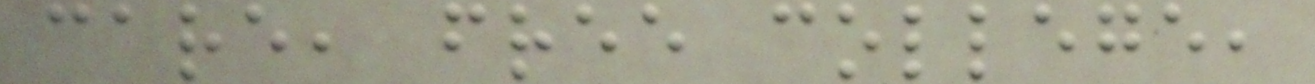care, free college,
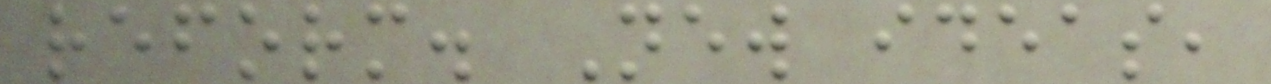reform. New ideas,
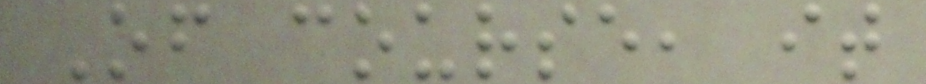Of course, it
